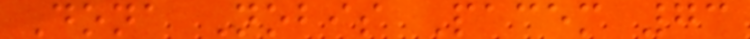Dona Nobis Pacem 73
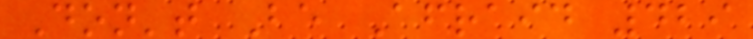Don't Be Afraid 429
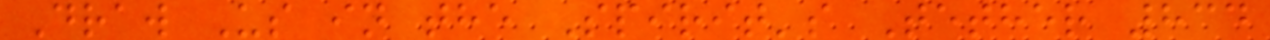Draw Us in the Spirit's Tether 834
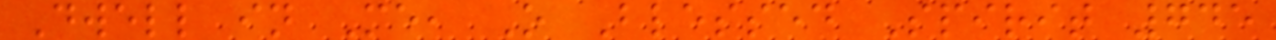Dwell in Me, O Blessed Spirit 745
